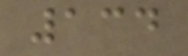134
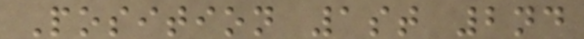Position 1st 2nd
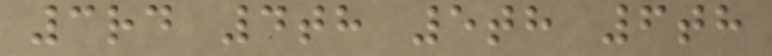3rd 4th 5th 6th
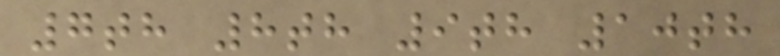7th 8th 9th 10th
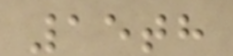15th
